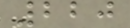220
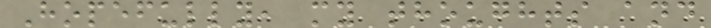Hopefully, my thoughts and
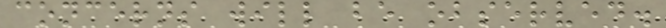concerns will be observed.
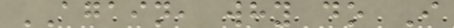AGAIN, why do I
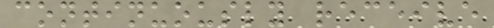continuously receive
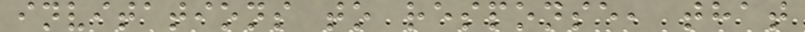invitations to response, that
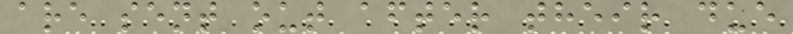are sent out after their due
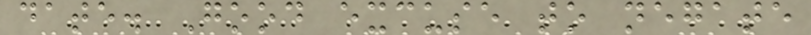date. Good excuse to negate
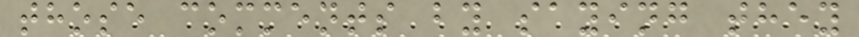those comments by saying they
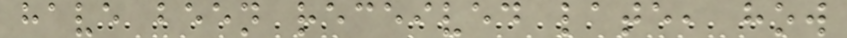have been received late, how
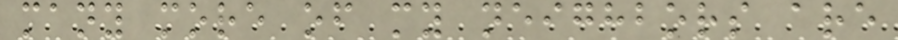many more of my neighbors are
